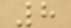8
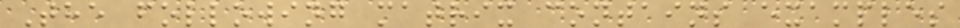The following matrix contains examples
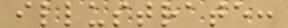illustrate:
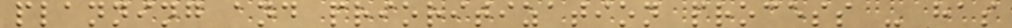planning and prioritization process - has
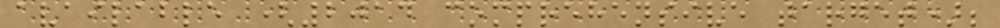available (2014 comprehensive target);
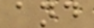and
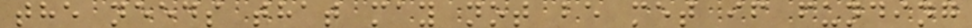the needs that may not be met if funding
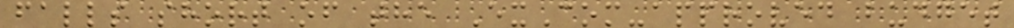falls short of the ExCom-approved budget
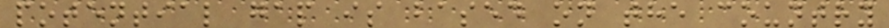potential gap is based on the country
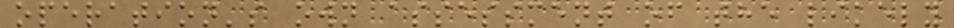operation's own assessment of the likely
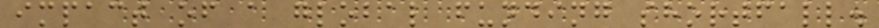impact of a global funding shortfall.
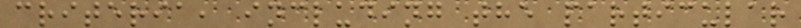criteria, including the particular
